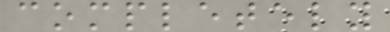completely
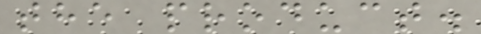the product.
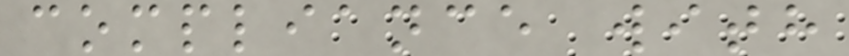compliance with
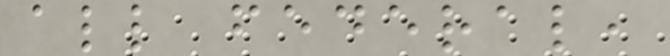all federal,
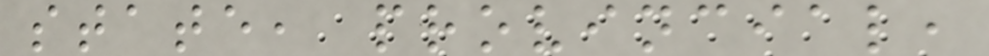state, provincial,
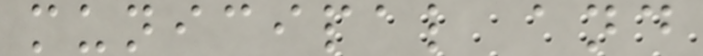municipal and
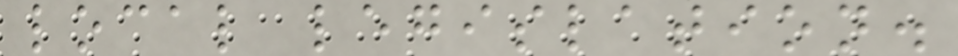local legislation.
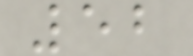52
